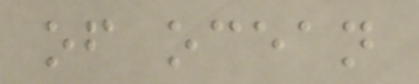of ocean
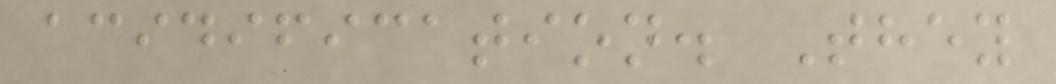acidification. They
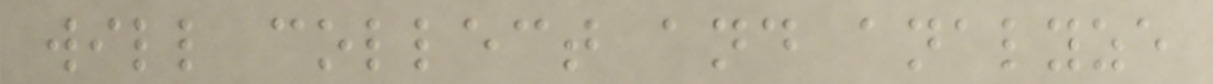will collect and analyze
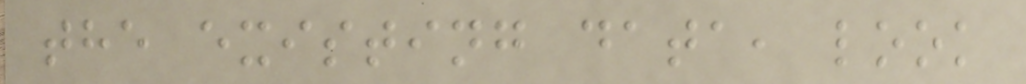the existing data, look
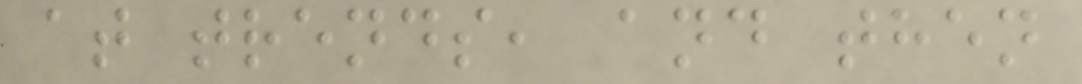at trends, and then
